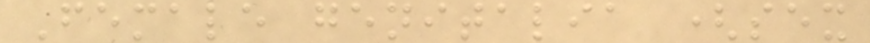Female genitalia (sex
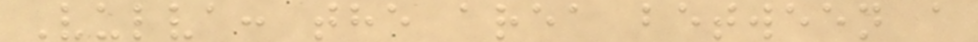Vulva: the area between a
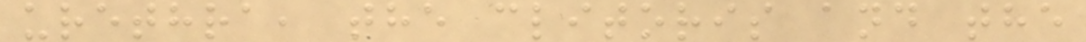urethra, the clitoris and the
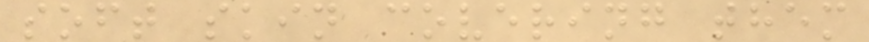soft skin covering them
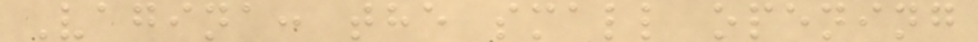Vagina: the small opening
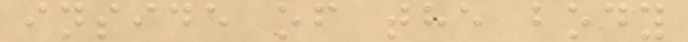inside of the body
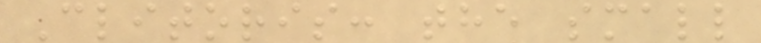Clitoris: the small
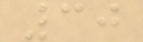30
